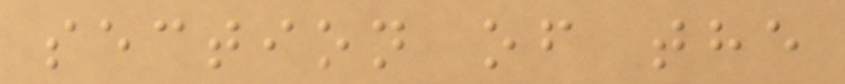section of the
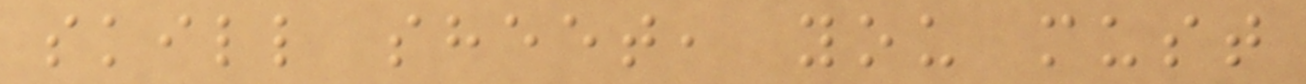skill sheet, you must
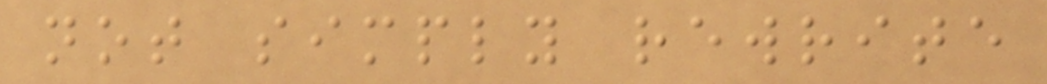not simply rewrite
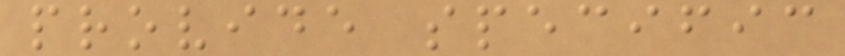provide specific
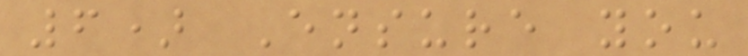6) Ensure you
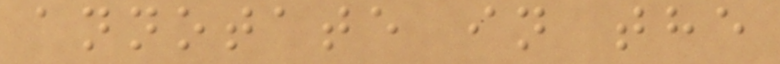annotate in the
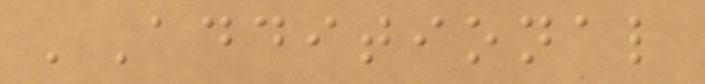'Additional
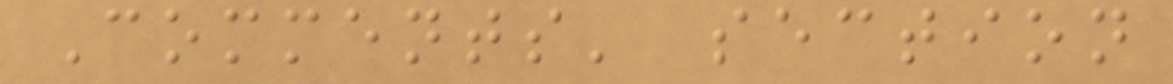Comments' section
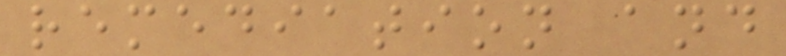remediation and
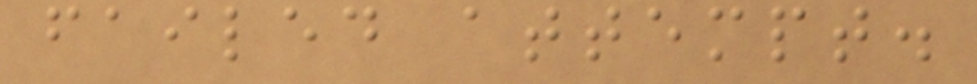failed attempt.
